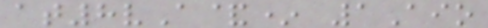at8vA&* 1Aio
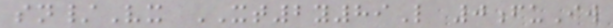sn/Vx XT2y89L 0fuIw
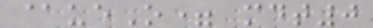@ueO= mdt0
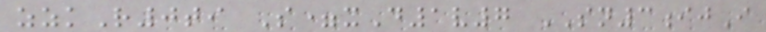zzkR0ti S=xD1v7 SN3ijI
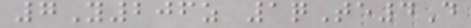7Y206z 1qTe4D
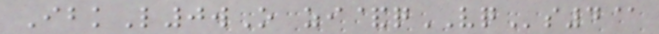IbkL0wO zi&qVQs4@
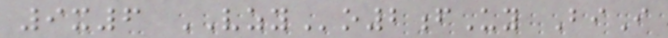9x6 VZYo2fUy BiI
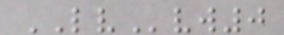LVvw0
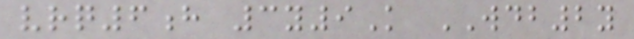vrq6h 3y9K WDB2y
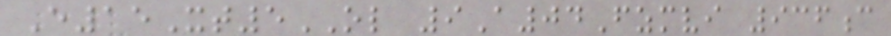E15Xt5OL 9A04Fzmvi 936c
